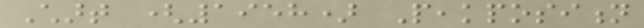Chart (1958) Peakposition
